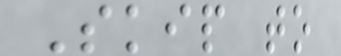Skip to
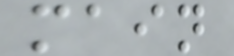main
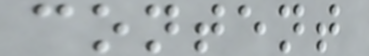content
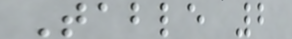Table 2
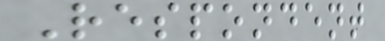Respondent
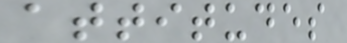attitudes
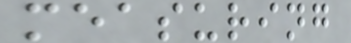measuring
